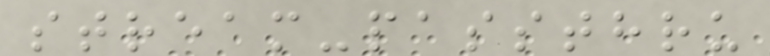stream-passthru
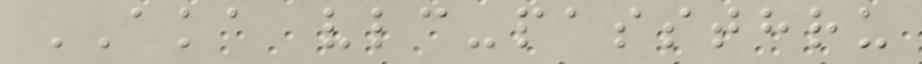AKA vlc-passthru
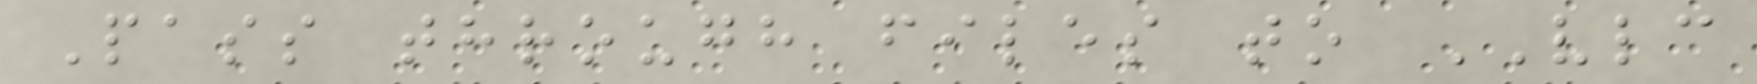Pass through files to VLC
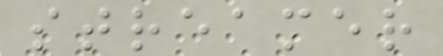streamer
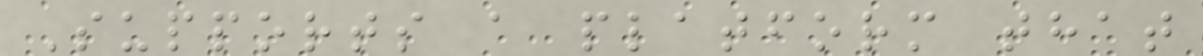Supports a platform that
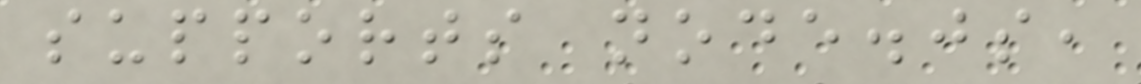supports node.js,
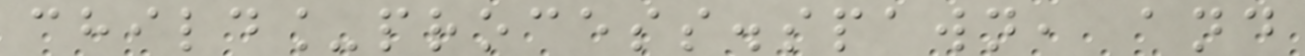child_process.spawn, and
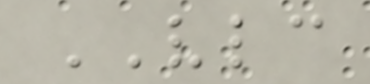VLC
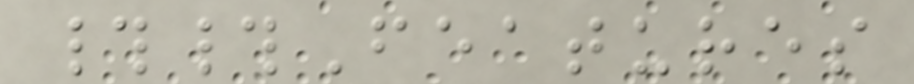##Features
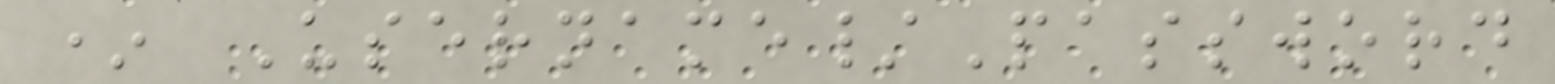* Username/Password
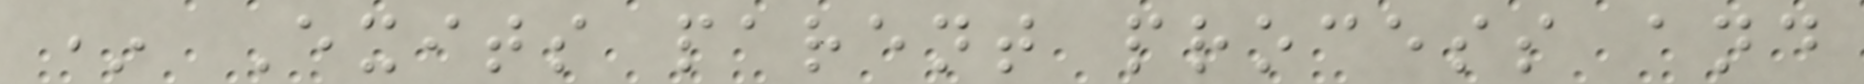* Exits parent process and
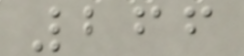266
